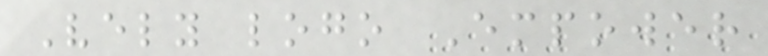Vely logo Empower
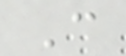C
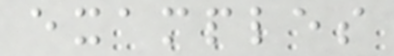examples
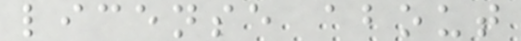license about
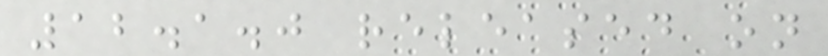12.1.0 released on
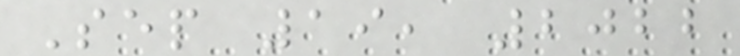Sep 19, 2022
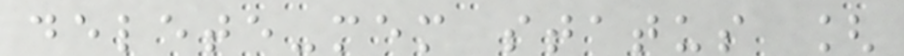delete-mem status [
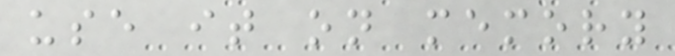use it on memory
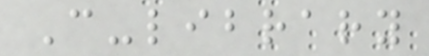C-library
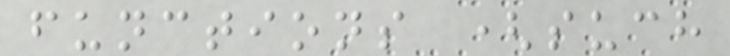functions (such
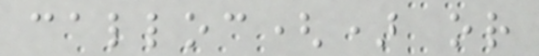calloc() or
